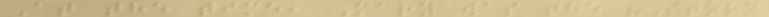At the time, Mary was the "Story
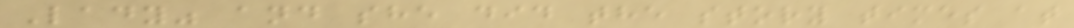Lady" and she did the story times at
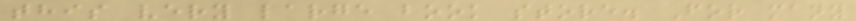this very large book store. For many
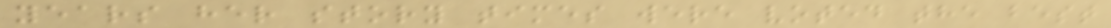years her story times were voted the best
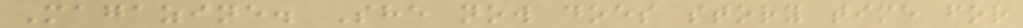Magazine. She now does story time for
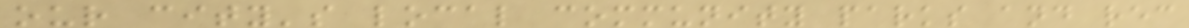our city's local community parks and rec
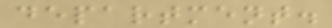department.
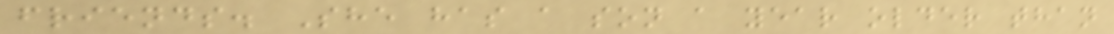friends. She has a son a year older than
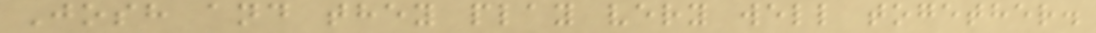Josh and they play very well together.
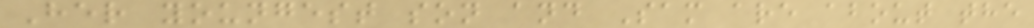Her youngest son and Sam are about the
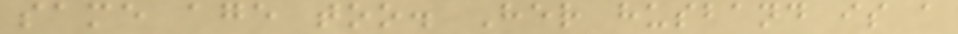same age too. Her husband is a
